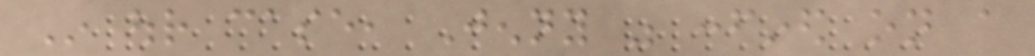In our case, Jenny was confined on a
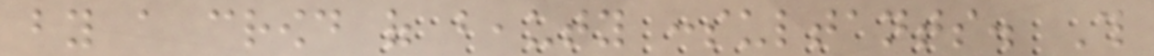by a crowd of beauty consultants. This
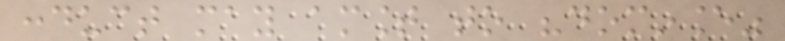conduct may amount to "dominance"
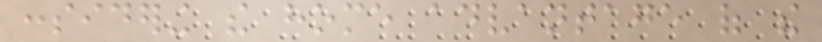considering the home advantage of the
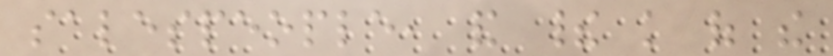salespeople, and their knowledge of the
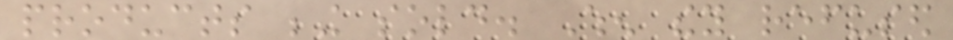products being sold. When they refused
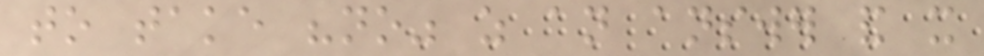to take "no" as an answer and it
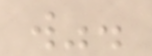will".
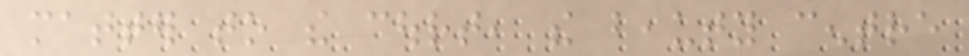matter to the court, the beauty centre
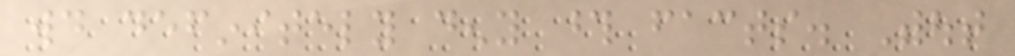would definitely deny those facts. Without
